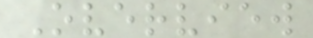Overview
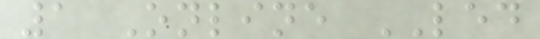1 Online LED
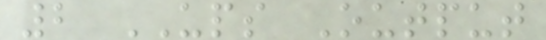2 UPS Output
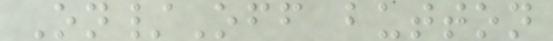On/Off button
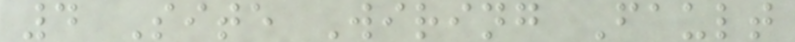4 Site Wiring Fault
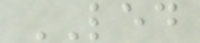LED
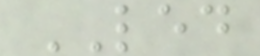LED
